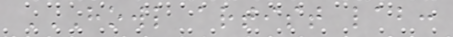HOWL ARTIST LAB:
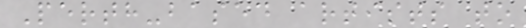Perth-based artists to
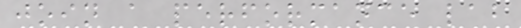join a performance lab
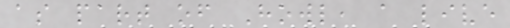as part of Howl, a live
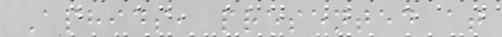Aphids, presented at
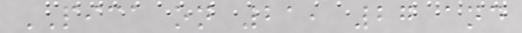PICA on 21, 27 and
